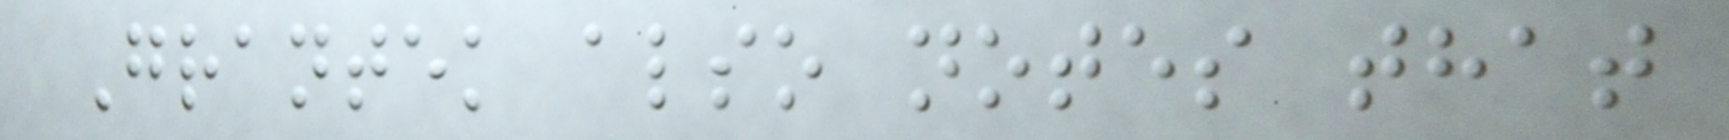Grantek also notes that
